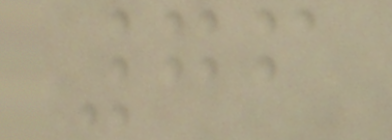76
